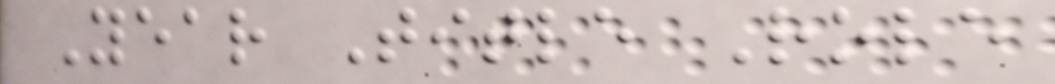Year Title Role
